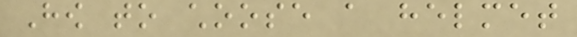How to choose a helmet
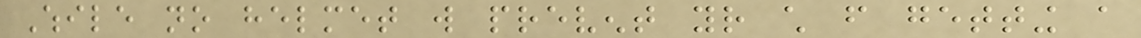While no helmet will prevent your child from getting a
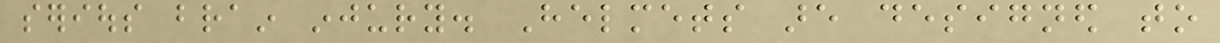serious brain injury. Helmets are designed to
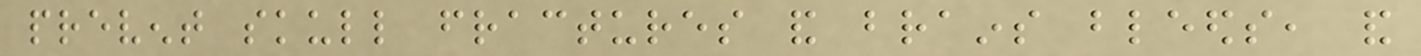prevent skull fractures and brains bleeds, and
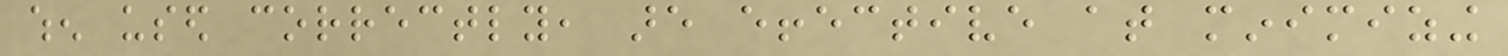when used correctly, are effective at minimizing
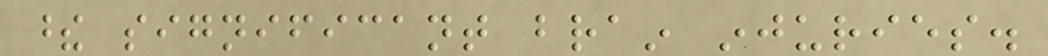these significant brain injuries.
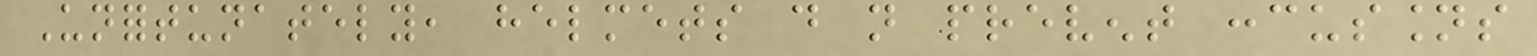Unfortunately, helmets do not prevent concussions
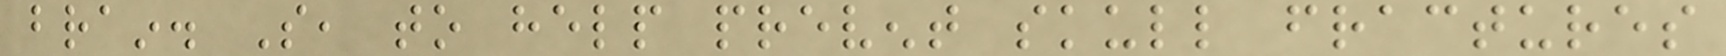brain. So, to help prevent skull fractures
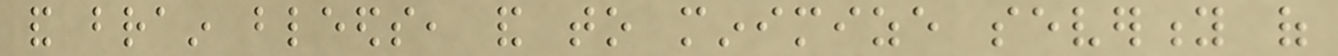and brain bleeds, and to minimize severity of
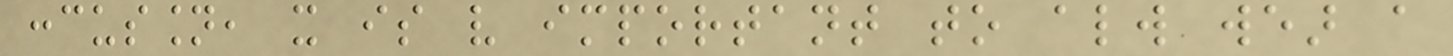concussion, it is very important to always wear a
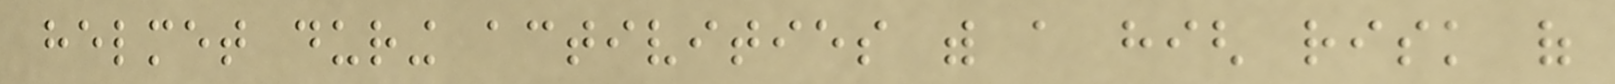helmet during activities with a high risk of
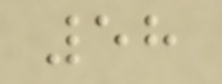58
